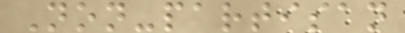Non-partisan
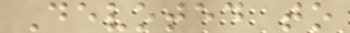Devoted to
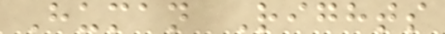Human Rights
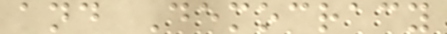and Democracy
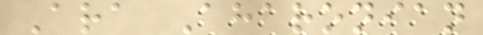Ara Aharonian
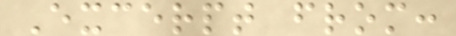Excerpt from:
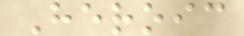Heroic
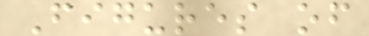Figures of
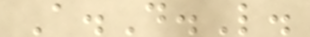A.D.L.
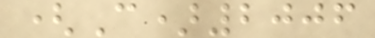(C)2006
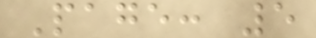Page: 5
